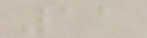11
